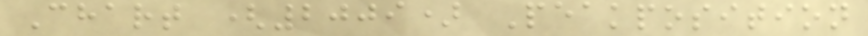Chart (2009) Peakposition
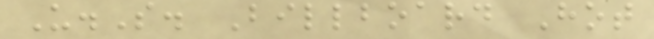U.S. Billboard Hot
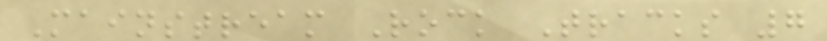Mainstream Rock Tracks 7
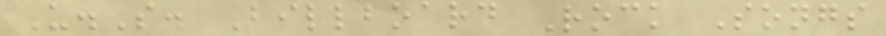U.S. Billboard Rock Songs
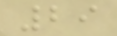29
